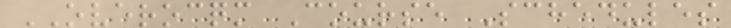OVEROCQM Course Schedules
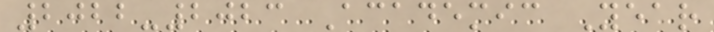2022-2023 Academic Year
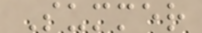Summer
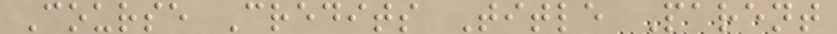Course Credits Title Parent
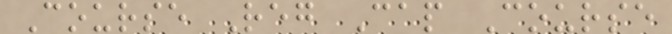Course Reg Cap Course
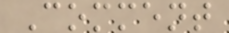Comment
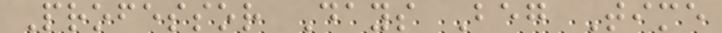Professor Days Beg Time
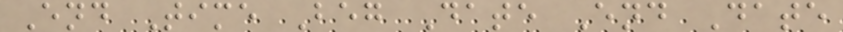End Time Beg Date End Date
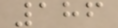186
